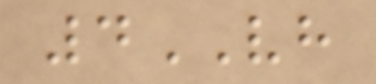4VH
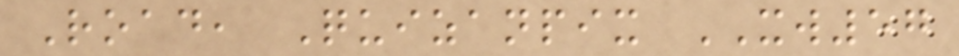Road, Quizanpix XW57
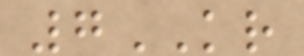7KR
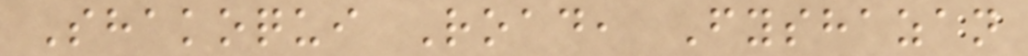Shakoqui Road, Fyshazan
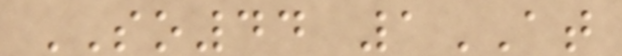SO44 1AT
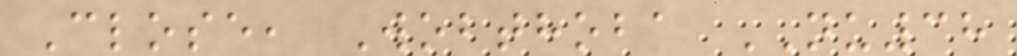Close, Wobthoba NU38
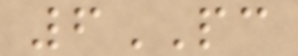6PC
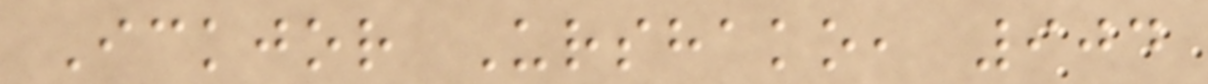Ickjor Urshako, 904
